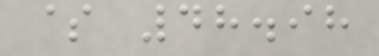$ 48.98
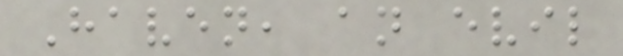Haven, an evil
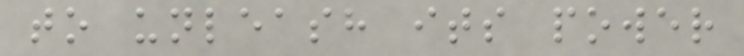to unleash its power
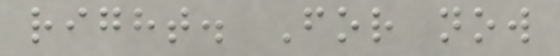right. For now
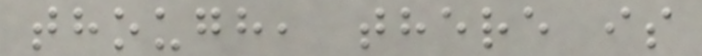though, there is
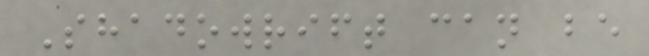Shadowrift can be
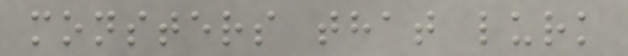monsters that lurk
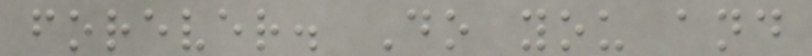forever. Do you and
